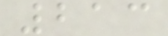213
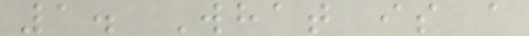1. What is a
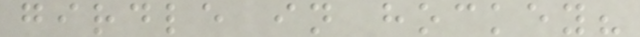girdle in hockey?
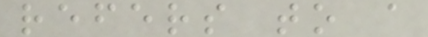refers to a
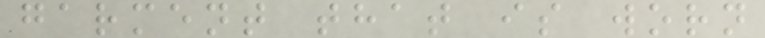garment that is worn
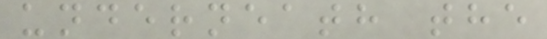underneath the
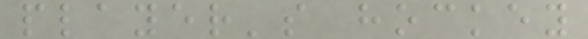player's hockey
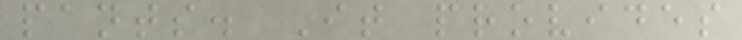pants. It provides
